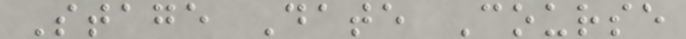Stage Date Course
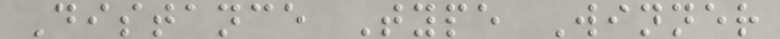Distance Type Winner
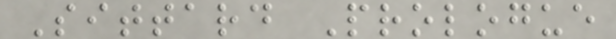Sittard Prologue
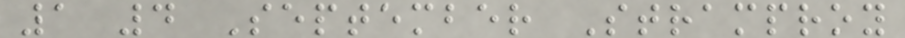1 4 September Stramproy
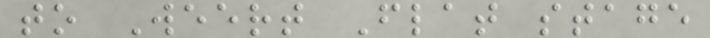to Weert Flat stage
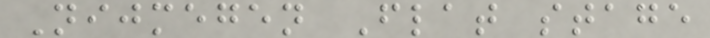Nijmegen Flat stage
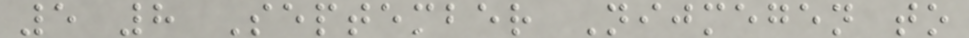5 8 September Nijmegen to
